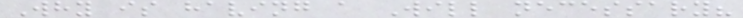Why is having a Will necessary?
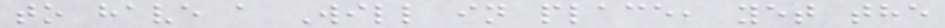to have a Will in place, yet the
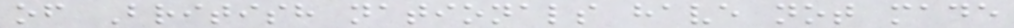of British nationals have not made
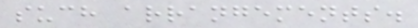such arrangements.
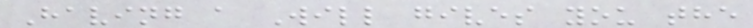Having a Will gives you the
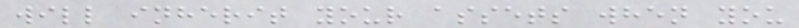will inherit your assets when you
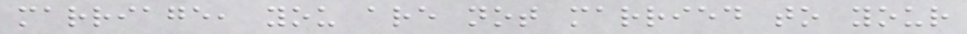marriage, you are not married to your
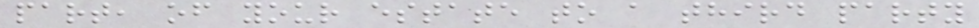part, of your estate to a third party
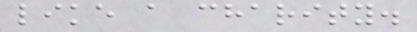like a charity.
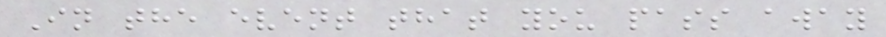In the event that you pass away
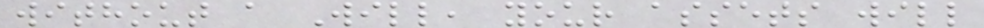without a Will, your assets will
